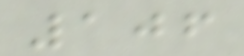106
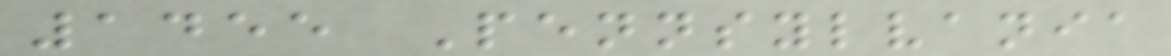1455 Pennsylvania
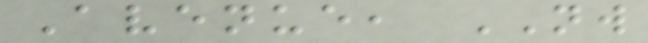Avenue, NW
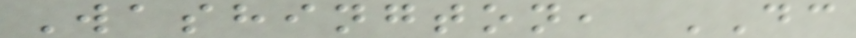Washington, DC
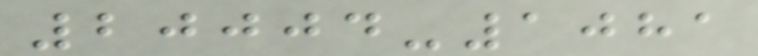20004-1081
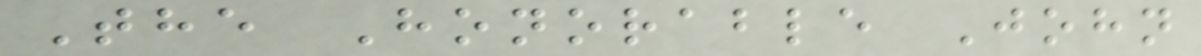The Honorable John
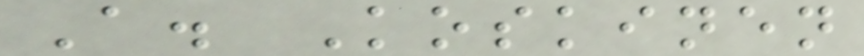A. Koskinen
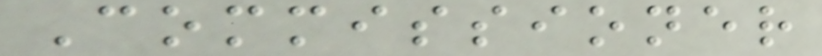Commissioner
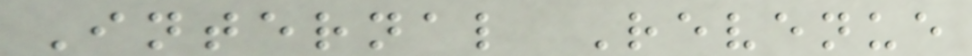Internal Revenue
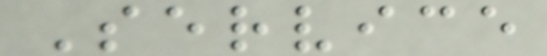Service
